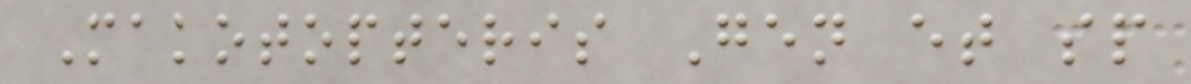Makotopteris Gen et sp
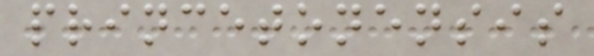princetonensis
